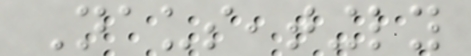Nauseatingly
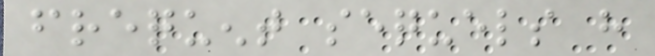frequent sequels have
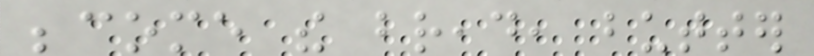become the bread, butter
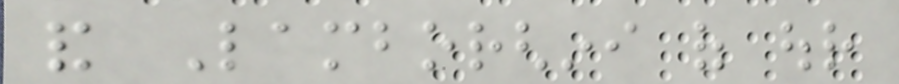and Lamborghini of our
